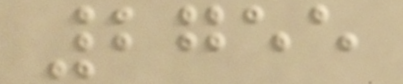2755
